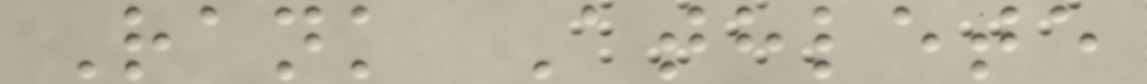Rank Athlete
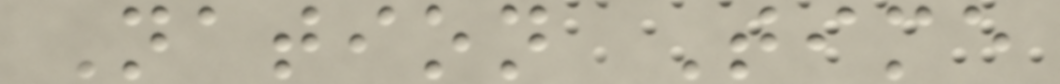Nation Time
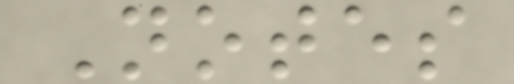Notes
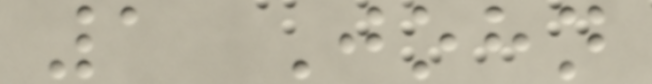1 John
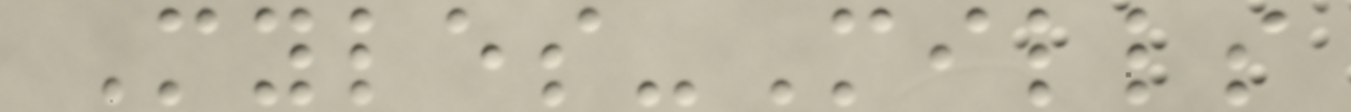Myles-Mills
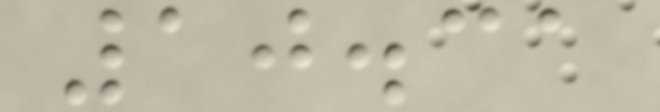10.31
